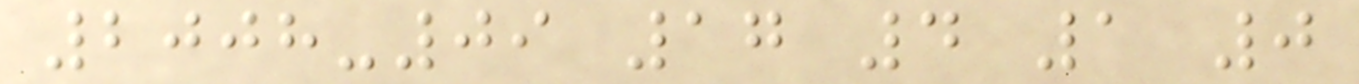2008-09 17 4 1 0
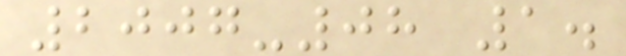2007-08 1.
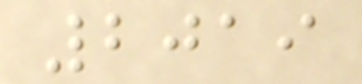2019
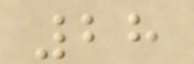28
